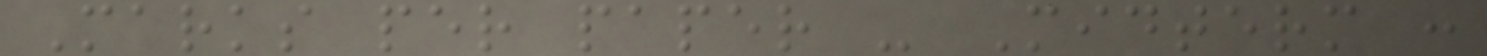Marks per paper - Midterm :
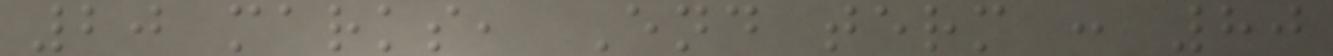20 marks, End term : 80
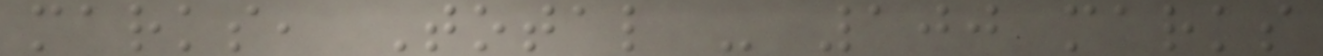marks, Total - 100 marks
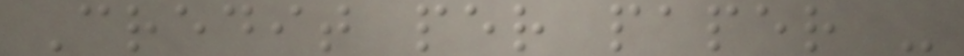Credit per paper -
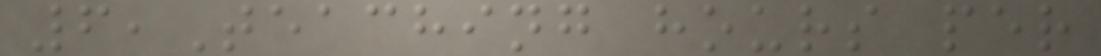6,Teaching hours per
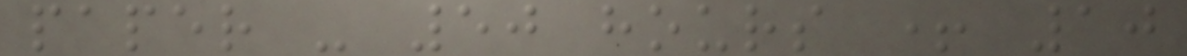paper - 50 hours + 10
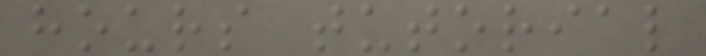hours tutorial
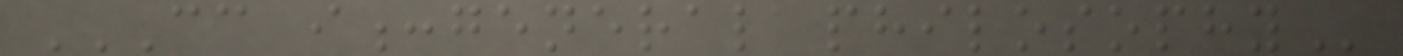CC I:GENERAL PHILOSOPHY
